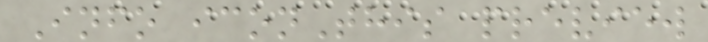Info iconThis preview
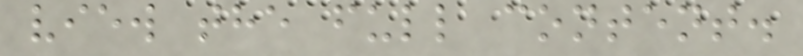view the full content.
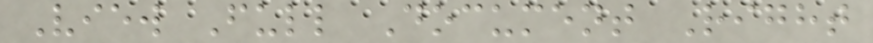View Full Document Right
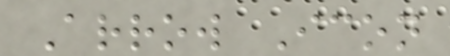Arrow Icon
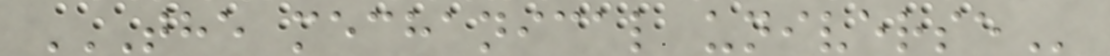THE MECHANICAL UNIVERSE
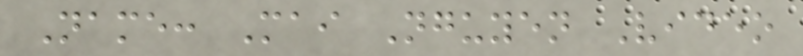Name: Mai Nguyen Video
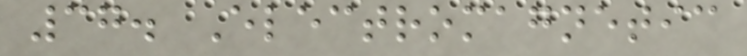37. Electromagnetic
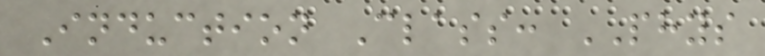Induction Class: PHYS
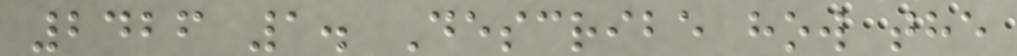2426 1. Describe how the
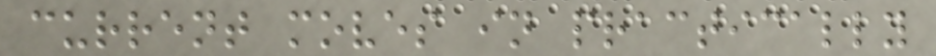current moves in practically
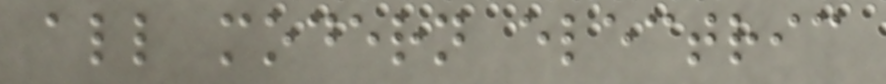all modern electric
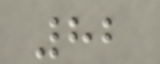82
